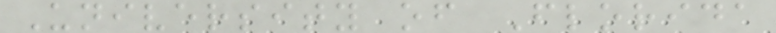University of Florida
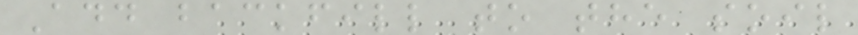Add backfill to the soil
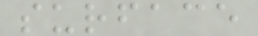surface
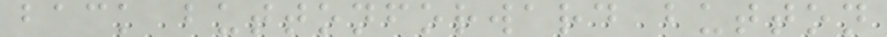back buttonforward button
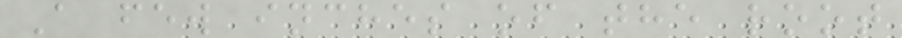A few inches of the root
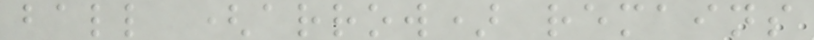ball (arrow) remains
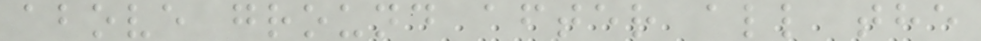above ground after all the
